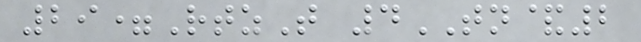29=RtzT 4TN&2
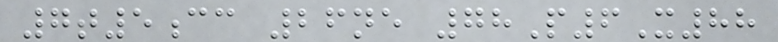7t5cc 26ne 78P6X88
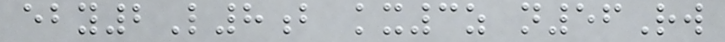eby2L8b kx3z n56Rw
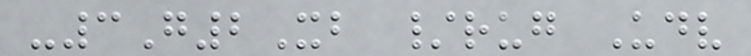-3G2Xb /rug Udv
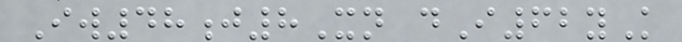Iw48j8Xn dI62yK
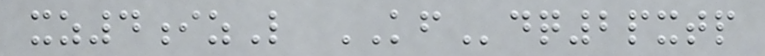xz4izL KFdq2pxtp
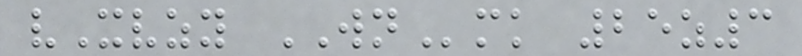vXvzy WNmk 25z3
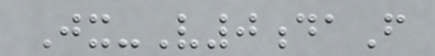Jx-V0daF
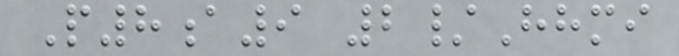P8a9 2/Hhmi
